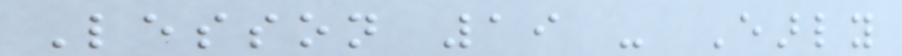Lesson 19 - Early
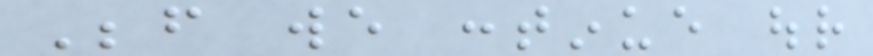Before we continue our
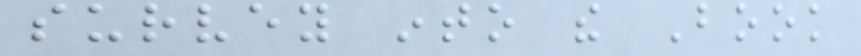survey into the Book
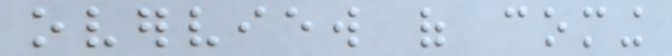overview of coming
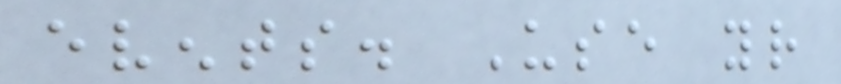events. Use your
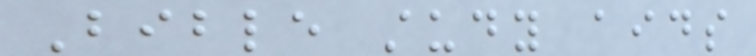Bible study aids
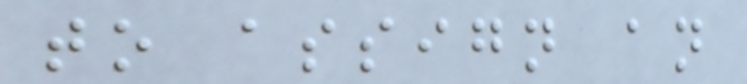to assign an
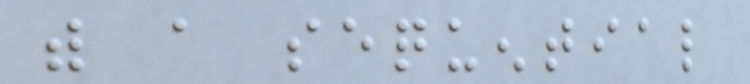with a sequential
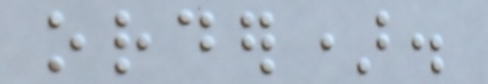order).
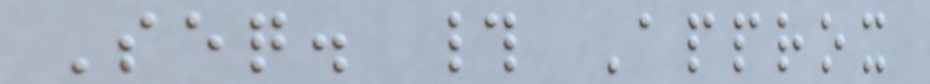Seq. # Approx
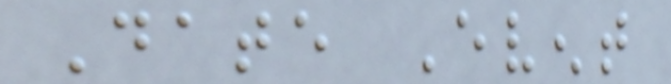Date Event
